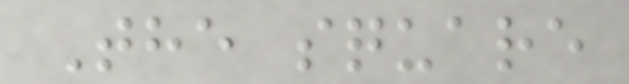The square
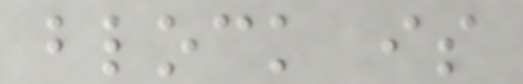block is
